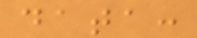data:
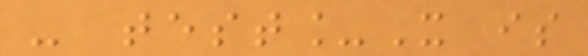- test_X is
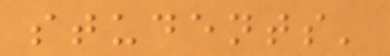students'
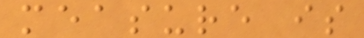measure is
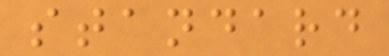standard
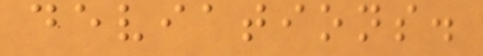deviations.
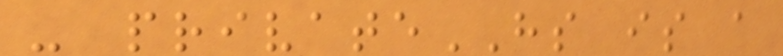- privateHS is a
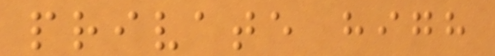private high
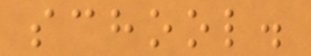school.
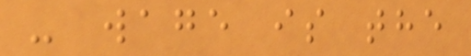- wage is the
